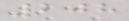208
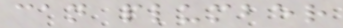can plumber
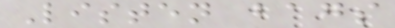Listen bags
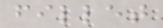fillet
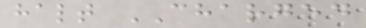halt CHARGED
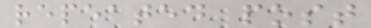repeated post
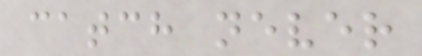catch never
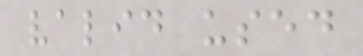valid used
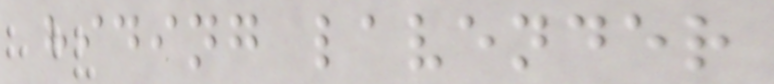hiding lavender
